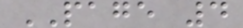PAGE 4
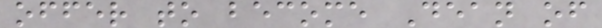offer to become Dean of
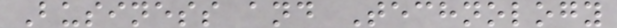Business and Technology
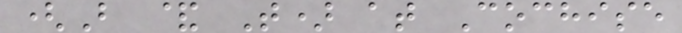(B & T) at Cochise
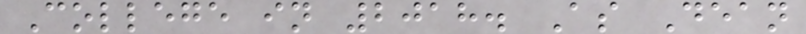College in 2018. As Dean
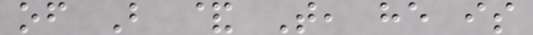of B & T, he is
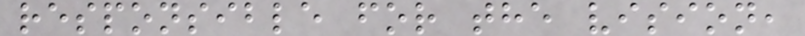responsible for the vision,
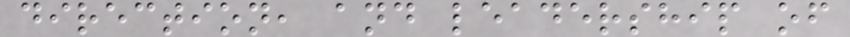direction, and leadership of
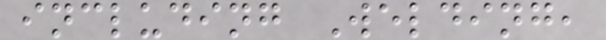including Welding,
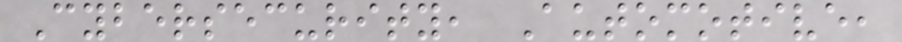Cybersecurity, Automotive,
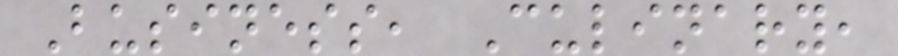Business, Culinary,
